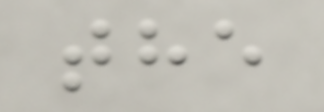the
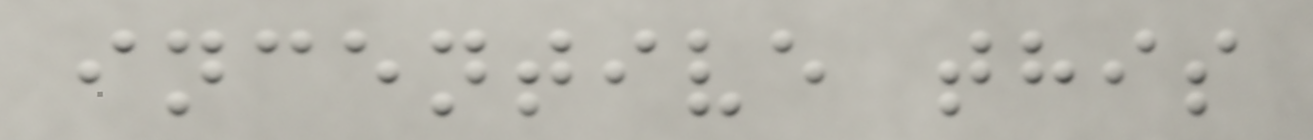incentive this
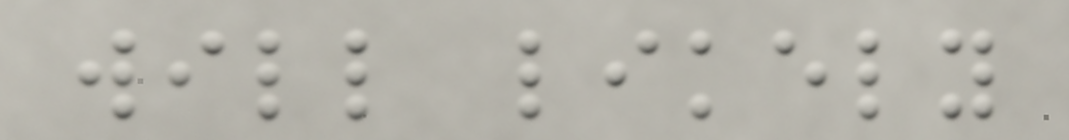will likely
